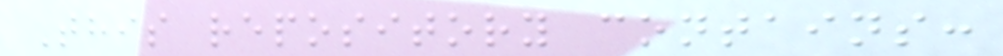This repository contains:
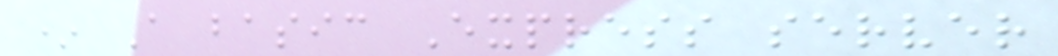* A basic Express server
